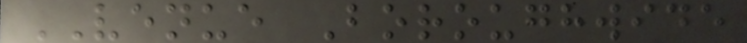VENUE Boroughwide
